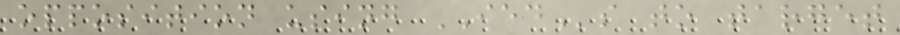opposition using IEDs to target
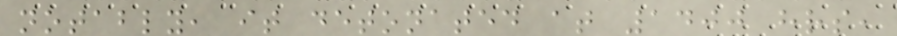notably, it detonated at 1400 hrs,
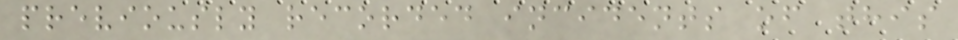previously recorded incidents of this
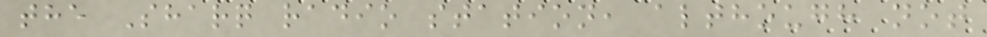the Sharq radio station, although not
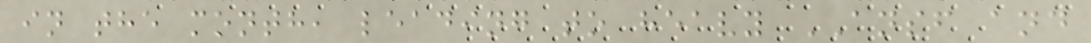in the month, leading to heavy ANSF and
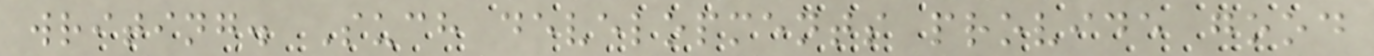writing. Such developments provide good
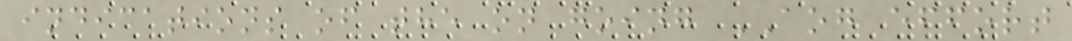indications of the on going AOG effort
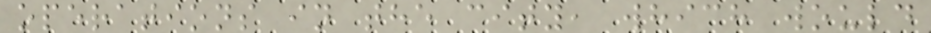operations in the city, which would
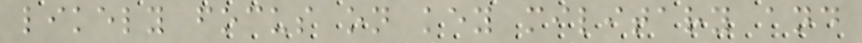likely focus on key military and
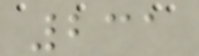231
